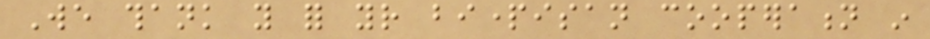We thank you for your bipartisan cooperation in
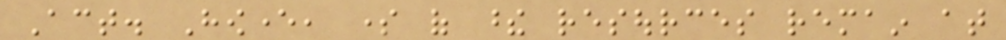Act. However, some of these resources remain at
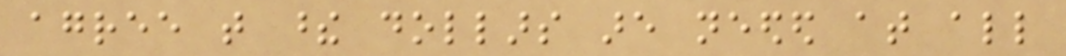agree that these dollars are needed at all
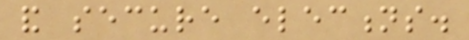and secure elections.
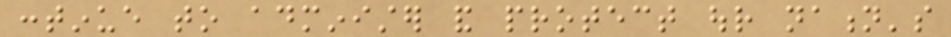continue to administer and protect our nation's
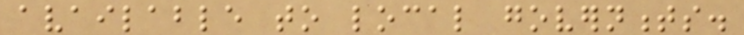available to local governments.
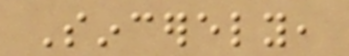Sincerely,
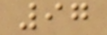97
